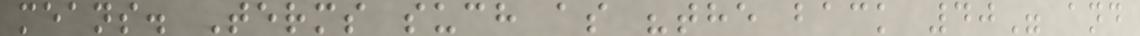means. Terms such as "the back 40" and
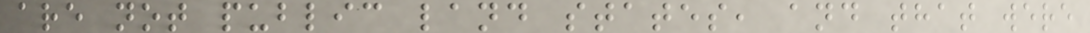are not public land states, and that were
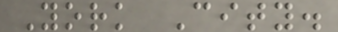York City.
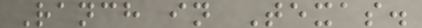Ranch in Texas.
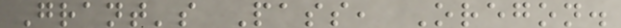Grant's Pass, Oregon.
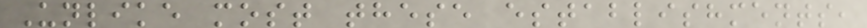Unlike most these establishments,
